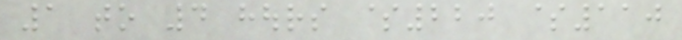1 to 4 hours $220 $110
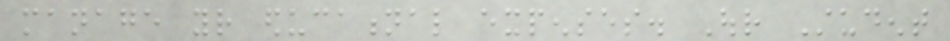manage your educational expenses. Our Student
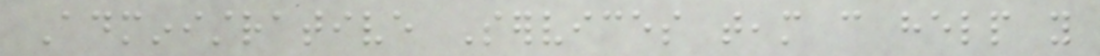Administrative Services team can help you
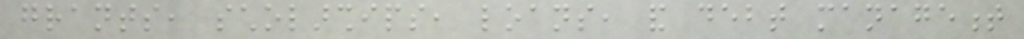grants, scholarships, loans, and debt management
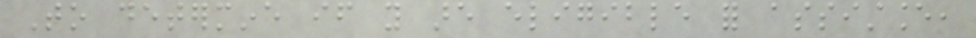To determine if you are eligible for assistance,
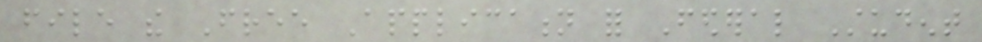file the Free Application for Federal Student
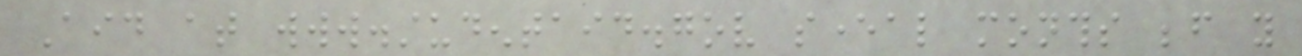Aid at www.studentaid.gov several months before you
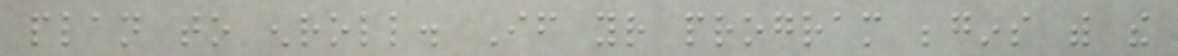plan to enroll. If your program begins with the
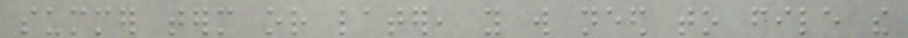summer term or later, you will need to file the
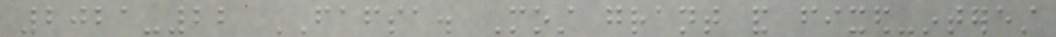2021-22 FAFSA. Most grant and fixed-interest
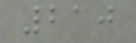210
